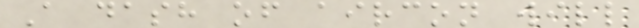A dash of aircon will
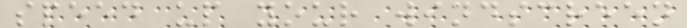speed up your windscreen
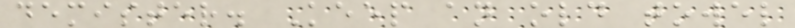demister. Keep an old towel
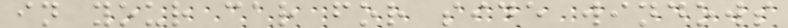in your car for side windows
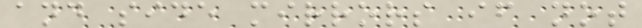and side mirrors if not
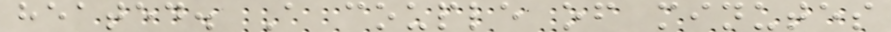heated. A couple of minutes
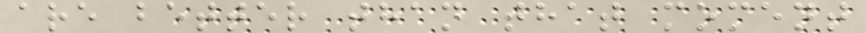are better than that moment
